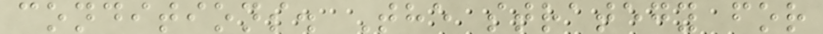conditions. The strategy for
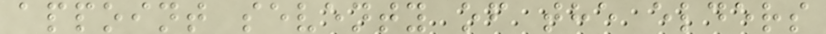appoint seventy of the elders
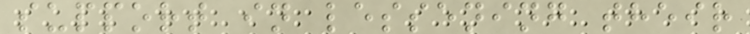support in lessening their
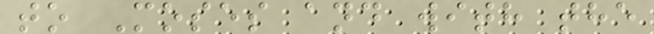to Moses and with the
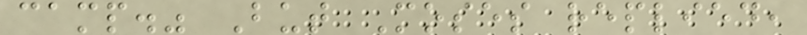camp." But Moses replied,
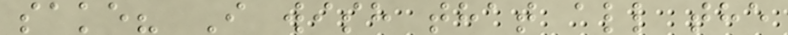sake? I wish that all the
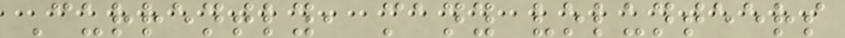Currently, many volunteers
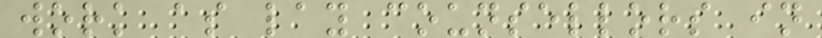work as lay counsellors in
